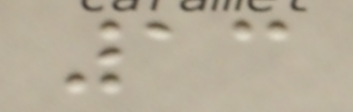13
